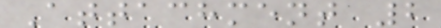Attachment 2
